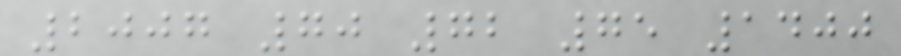2007 70 72 75 1400
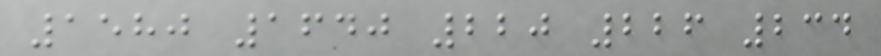1580 1640 220 226 234
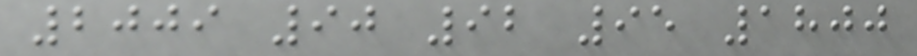2009 90 92 95 1800
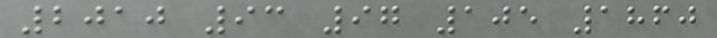2010 93 97 105 1860
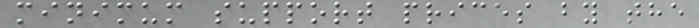minimum support prices by the
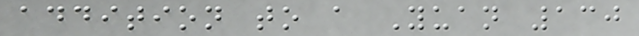addition to a Yuan 130
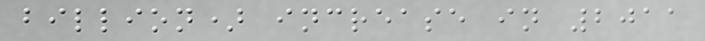billion) increase in 2011
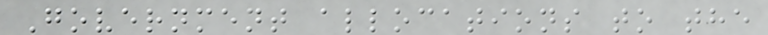Government allocations to the
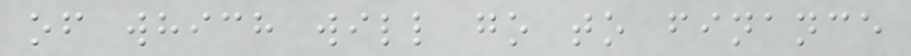of which will go to finance
